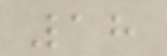18
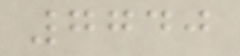7740
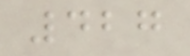427
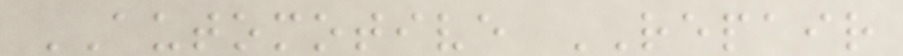AUTOMOTIVE REPAIR
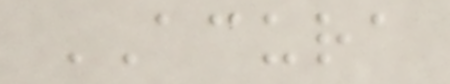ACURA
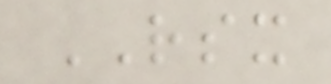RSX
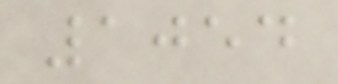1054
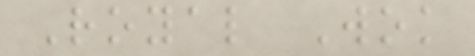Royal Wok
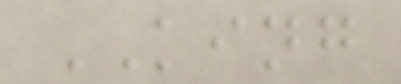KING
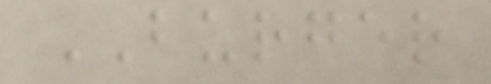BURGER
